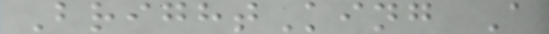BrightKing A
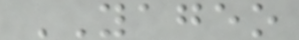YAGEO
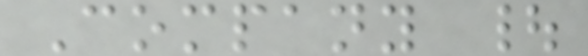Company |
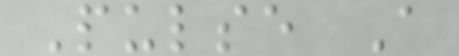Pulse A
